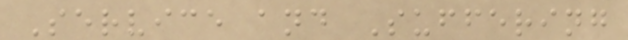Service and Suffering
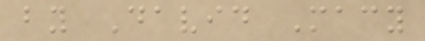by David Macy
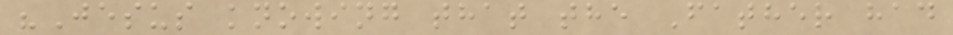"Jesus knowing that the Father had
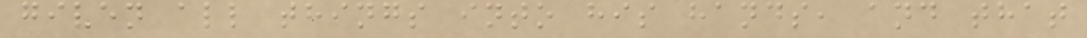given all things into his hands, and that
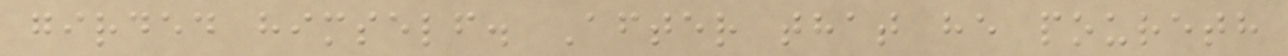girded himself. After that he poureth
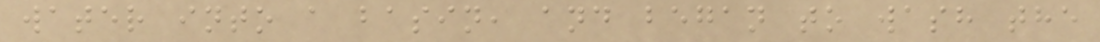water into a basin, and began to wash the
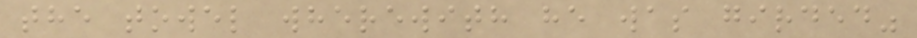the towel wherewith he was girded"
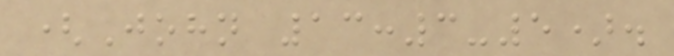(John 13:3-5).
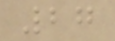27
